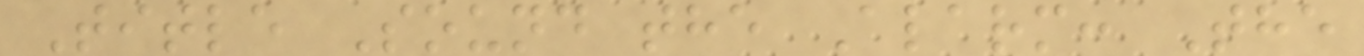Title Sound the Alarm: The
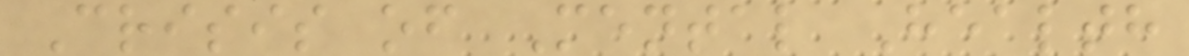Crisis of Mental Health
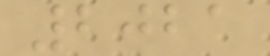2021
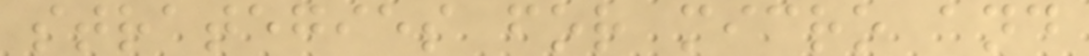strategies for micro and
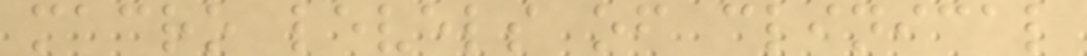macro levels of clinical
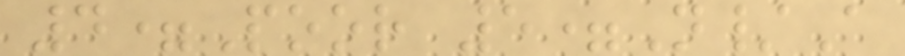4=Poor 5=N/A
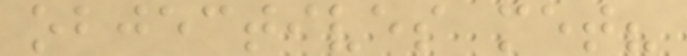objectives met?
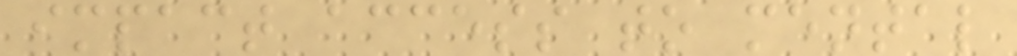impact access to mental
